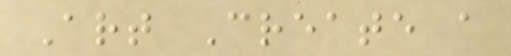Art Create a
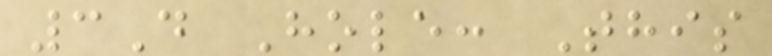3D Hole: This
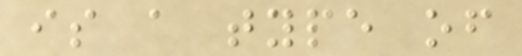is a type of
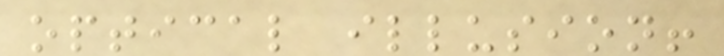optical illusion!
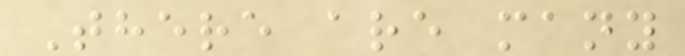There are many
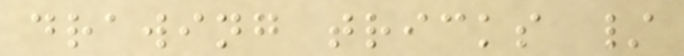drawing tricks /
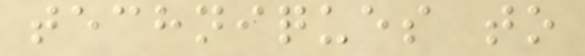techniques to
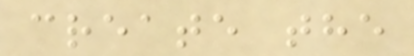create the
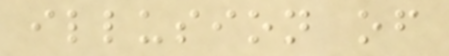illusion of
